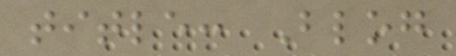title: Blog
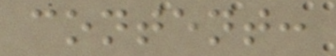content:
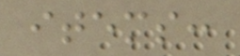items:
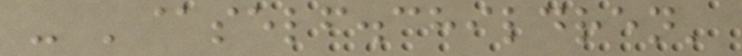- '@self.children'
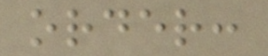order:
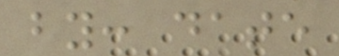by: date
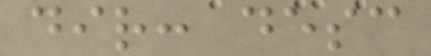dir: desc
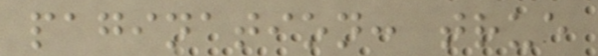pagination: true
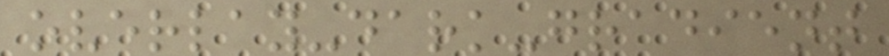overlay-dark-gradient
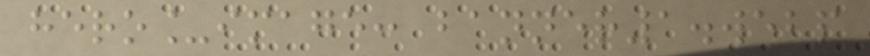hero_image: banner1.webp
